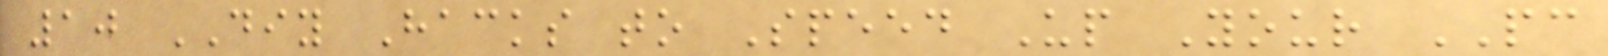10 DIY Hacks to Speed Up Your PC
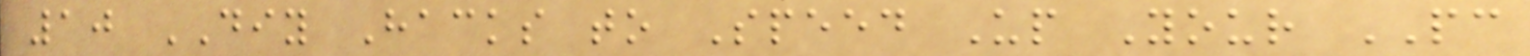10 DIY Hacks to Speed Up Your PC
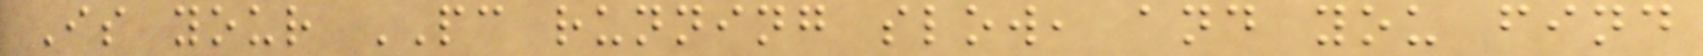Is your PC running slow, and you find
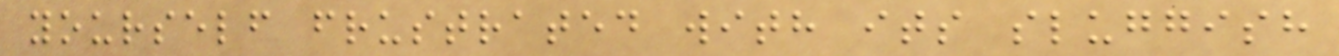yourself frustrated with its sluggish
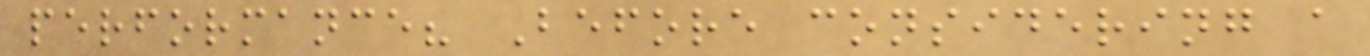performance? Before considering a
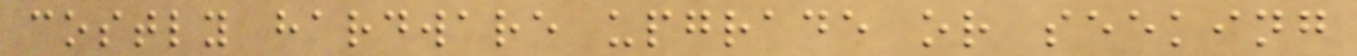costly hardware upgrade or seeking
